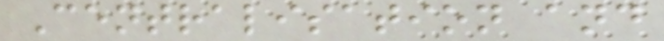Centralisation and
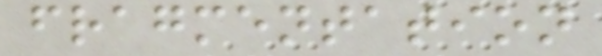fragmentation
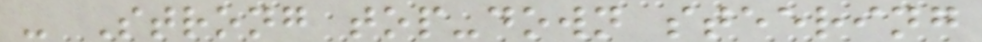- Strong top-down steering
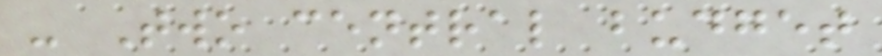- Two central budget
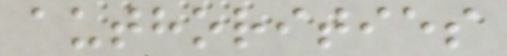authorities
